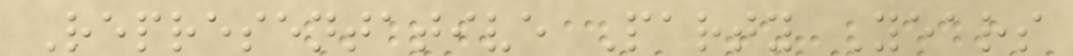Representative Party Years
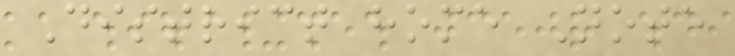District home Note
